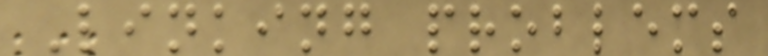Linking problems
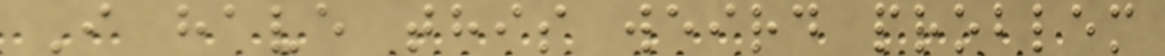I have this weird problem
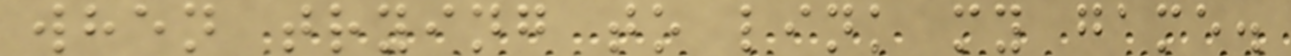when trying to link my game.
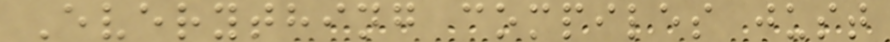Everything compiles just
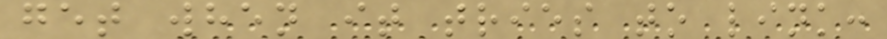get when it tries to link:
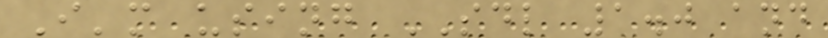I'm using SDL 1.0 and
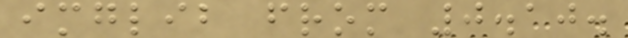imglib from 0.10.
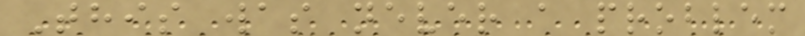This was never a problem
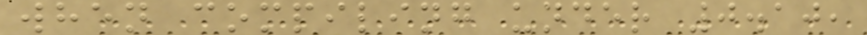when compiling under 0.10,
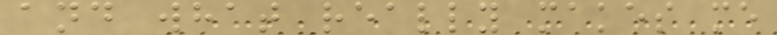and what really makes me
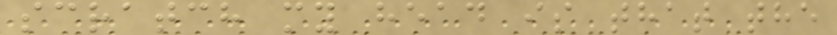scratch my head is that the
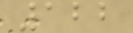122
